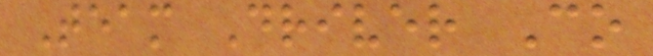Team Driver Co
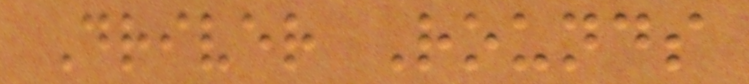Driver Rounds
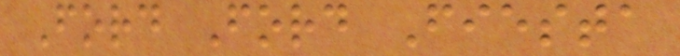Ford Ford Fiesta
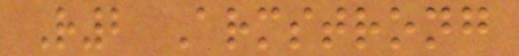R2 Armstrong
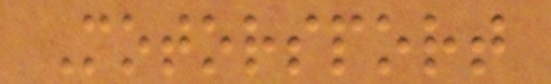Motorsport
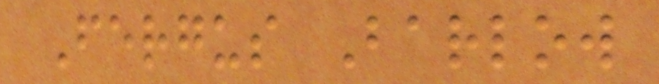Fergus Barlow
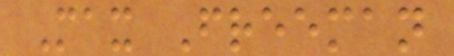Max Freeman
